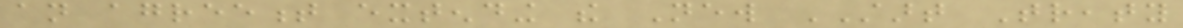an agreement extending the New START Treaty
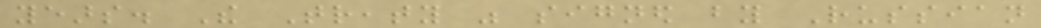years. The Treaty was signed by Russian
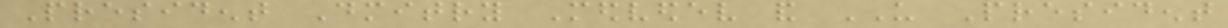President Dmitry Medvedev and US President
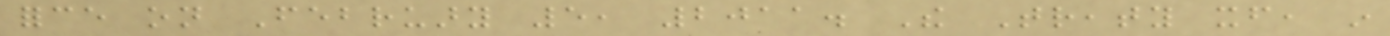force on February 5, 2011. The Treaty itself, in
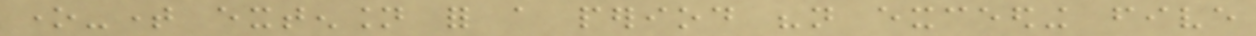one-time extension for a period "not exceeding five
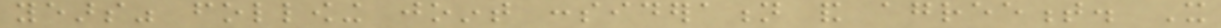years" following joint consideration and agreement. It
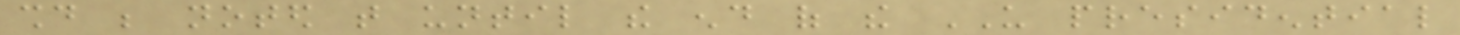should be noted that until the end of the US presidential
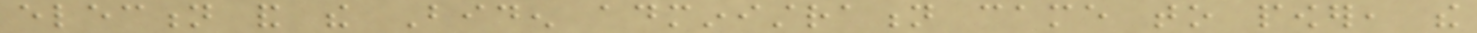election and the Biden administration came to power, the
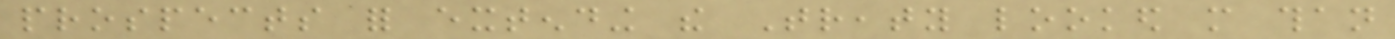prospects for extending the Treaty looked more than
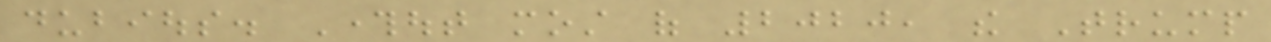dubious. Throughout most of 2020, the Trump
